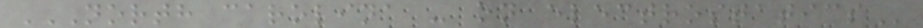NORTH CAROLINA - ON ELECTROSTATICS
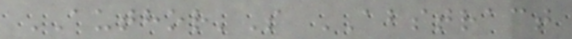AUTHOR'S ABSTRACT
